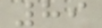89
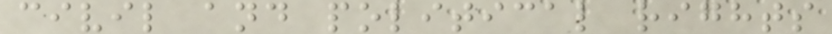civil and political rights
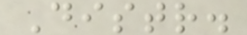Distr.
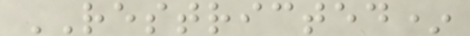RESTRICTED*
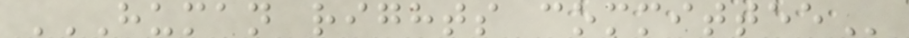HUMAN RIGHTS COMMITTEE
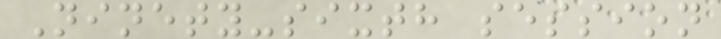Ninety-sixth session
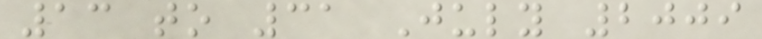13 to 31 July 2009
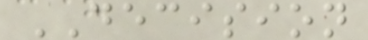DECISION
